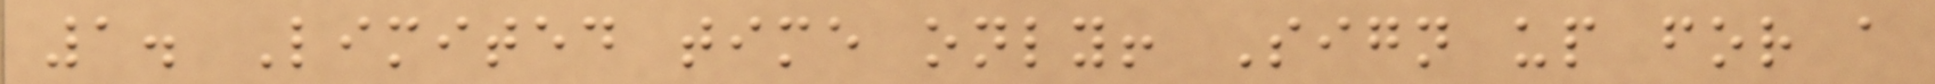1. Limited time only! Sign up for a
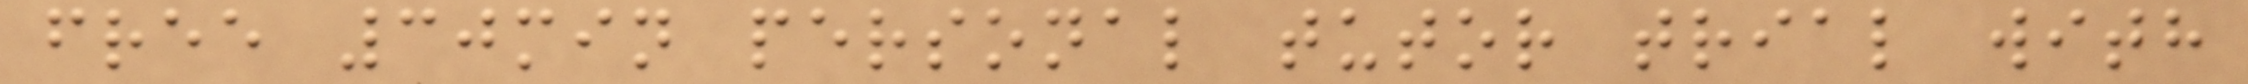free 30min personal tutor trial with
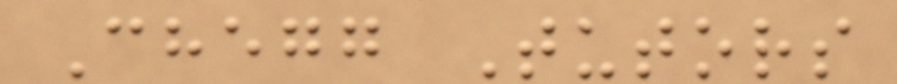Chegg Tutors
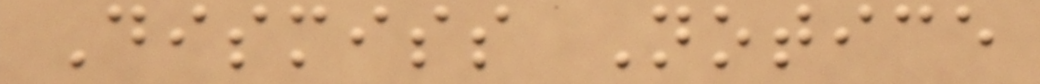Dismiss Notice
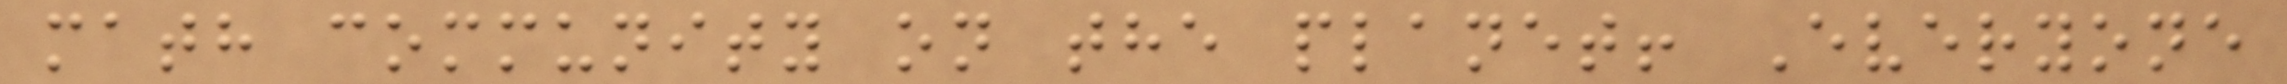math community on the planet! Everyone
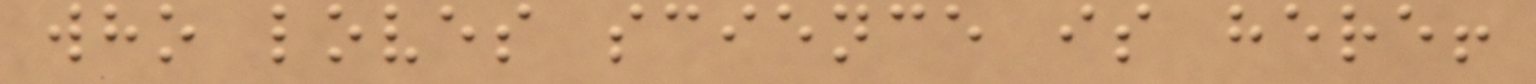who loves science is here!
